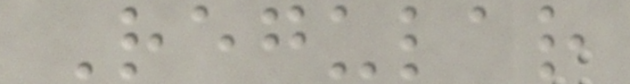Regular
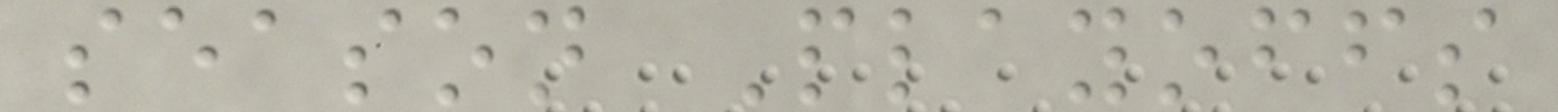season Playoffs
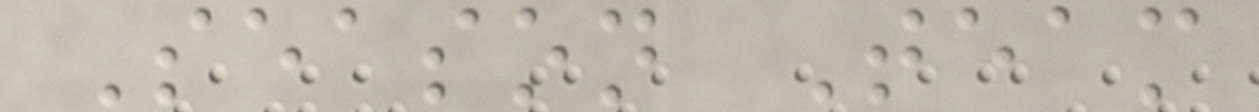Season Team
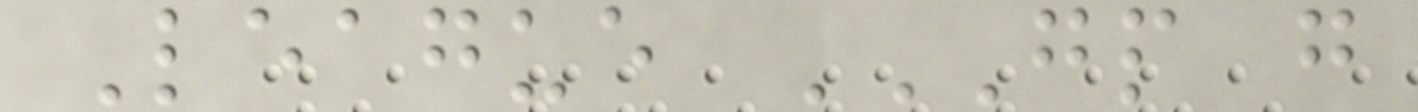League GP G
